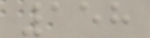158
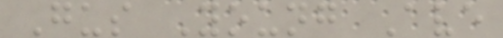Gus Young Ave
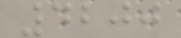4200
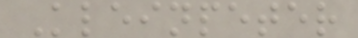Kleinpeter
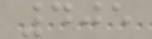405
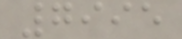7995
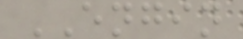ENGIN
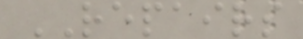REPAIRS
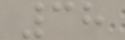38
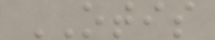OTIS
